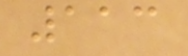113
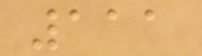111
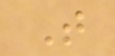T
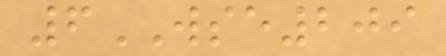6WSE209
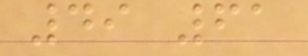49 61
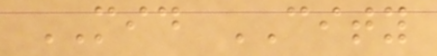MID CITY
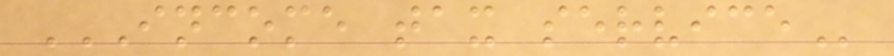INCOME TAX SERVICE
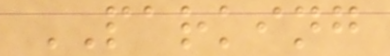PARKING
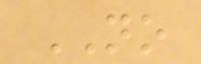NO
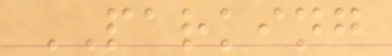PARKING
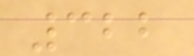322
